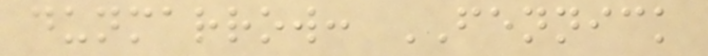dunmarrow: FENNICK
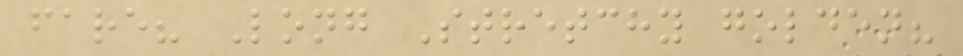fare? Long Stretchy golden?
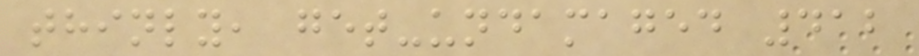thinly, get-undamaged 412
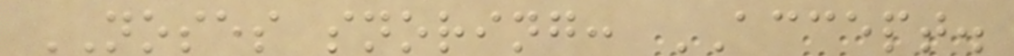NOSES snoring: ACCEPT.
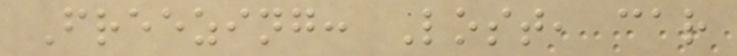Freezing: Lost, car
